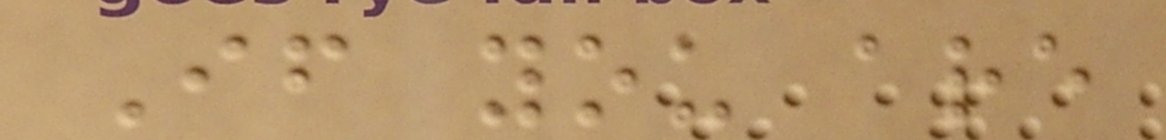If you are
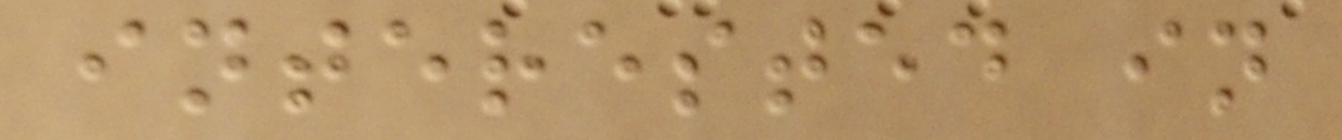interested in
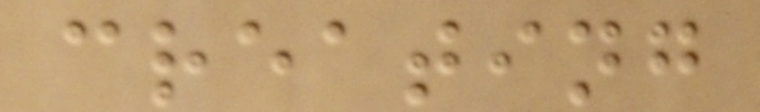creating
